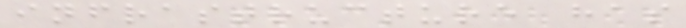infrastructure has
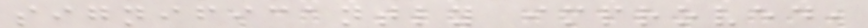significantly improved,
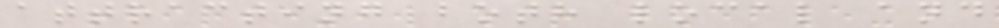attracting both local and
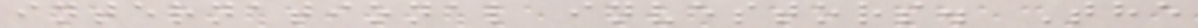international investors. The
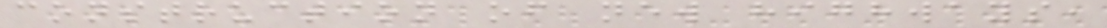construction of new highways,
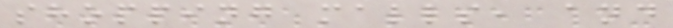shopping malls, and
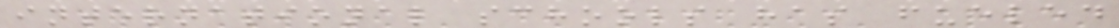international schools has fueled
